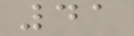41
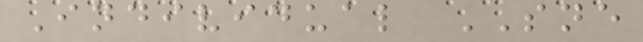Individual SNE
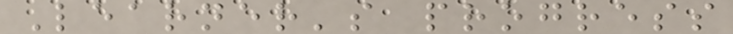Learner's progress
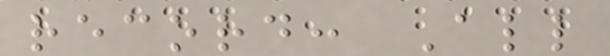record: All
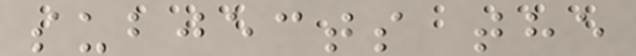subjects the
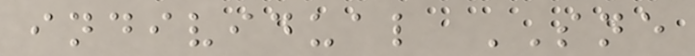individual SNE
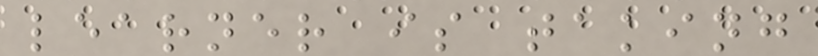learner is taking
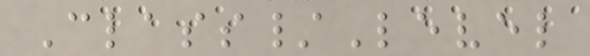Class/Level
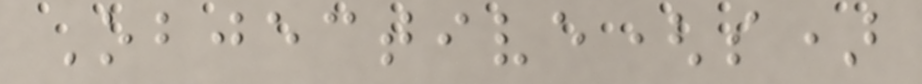Objective(s)
